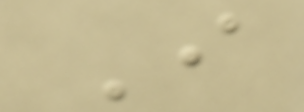I
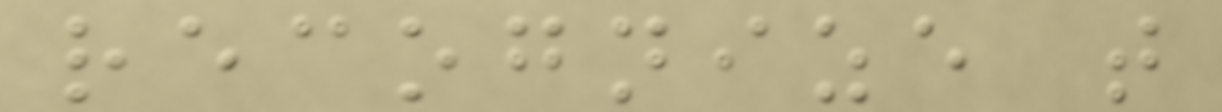recognize that
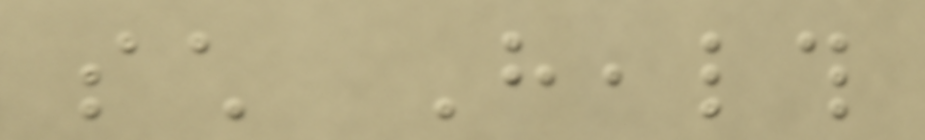such Health
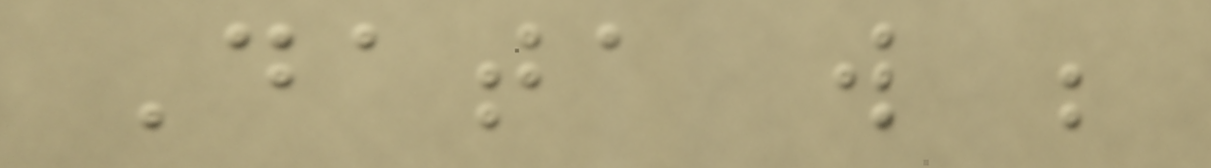Data will be
